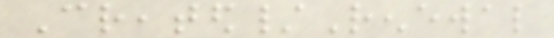Created/Renewal
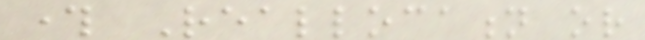through Reallocation or
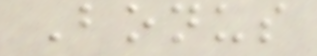Bonus
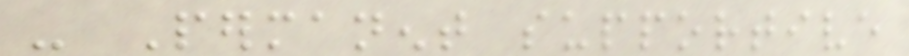- Permanent supportive
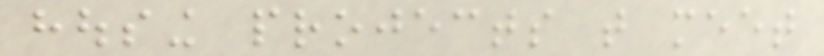housing projects that meet
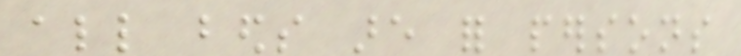all beds are for persons
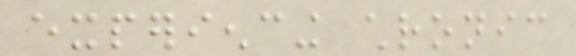experiencing chronic
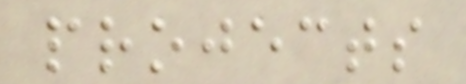projects
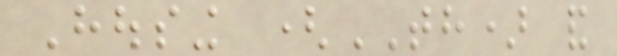Housing (TH) and
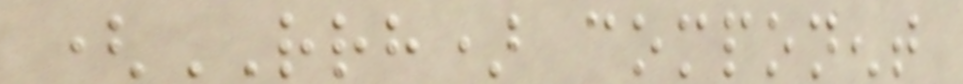(RRH) component
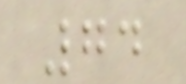74
